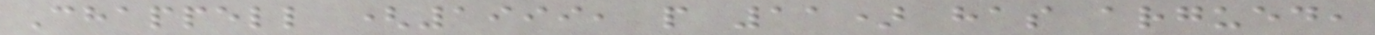Chappell (1999, p 11) has argued,
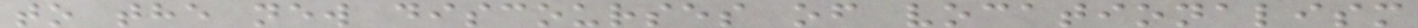to the new discourses of vocationalism
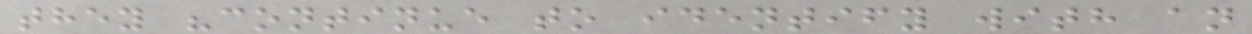they "continue to identify with an
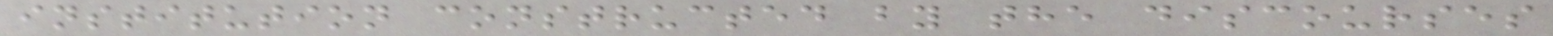institution constructed by the discourses
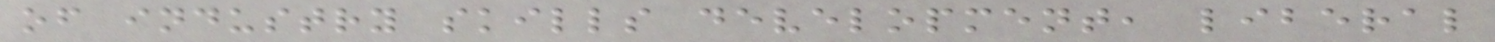of industry skills development, liberal
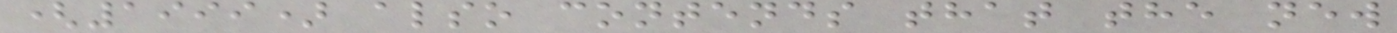(1999) also contends that the new
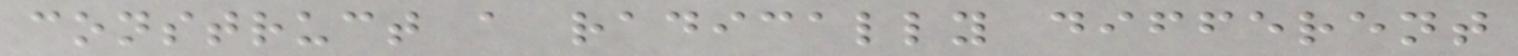construct a radically different
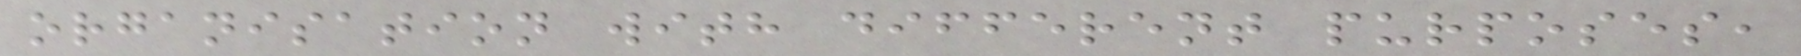organisation with different purposes,
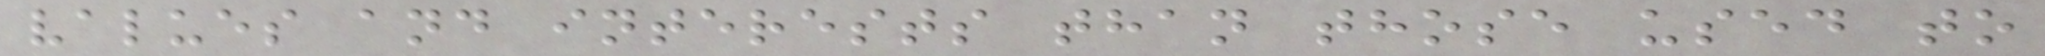values and interests than those used to
